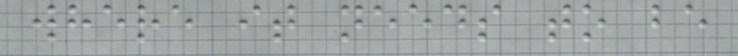where it needs to be
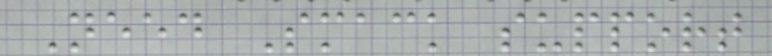Need Smack support
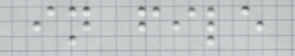in file
